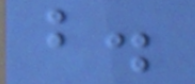b.
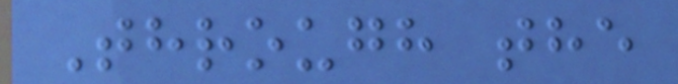Through the
